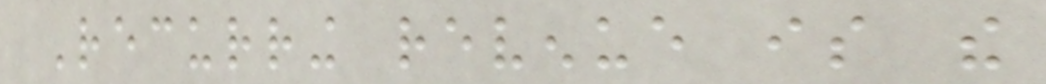Recurring revenue is the
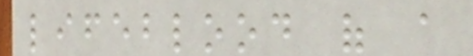lifeblood of a
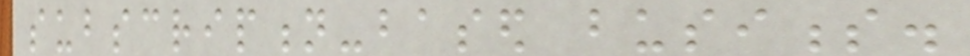subscription-based business.
